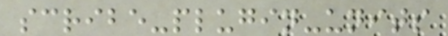scribe-plugin-units
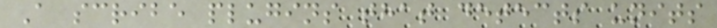A scribe plugins that detects units
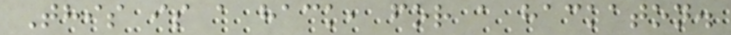This is a hack, for a hackaton.
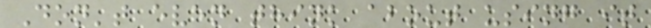Don't even think about using it
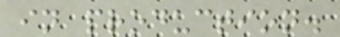in production.
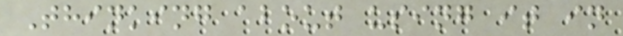Thinking about using it in
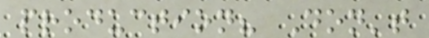production? Don't
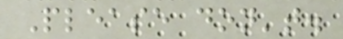Please don't.
